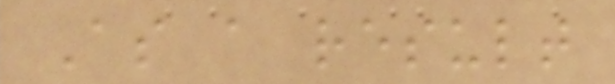As a result
